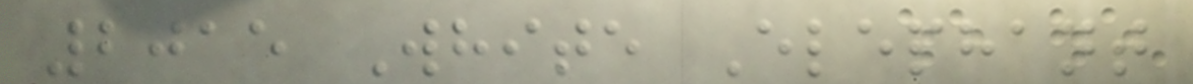2015 White Elephant
